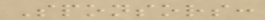Sponsors:
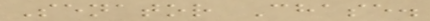Senator Chase.
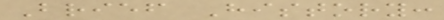Brief History:
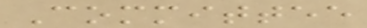Committee
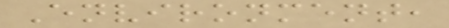Environment,
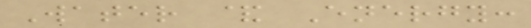Water & Energy:
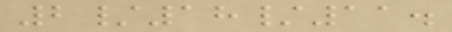2/18/11.
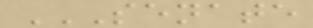SENATE
